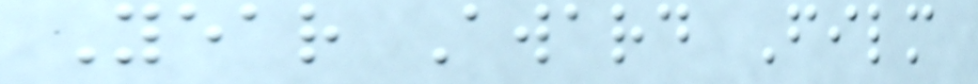Year Award Film
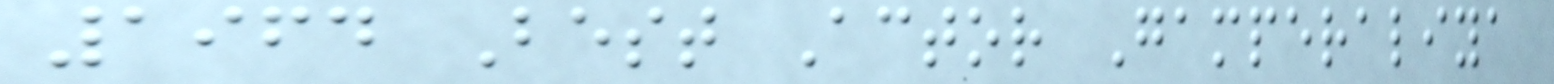1964 Best Actor Gamperaliya
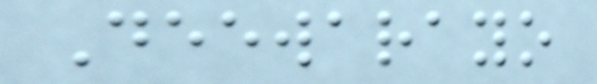Deewarayo
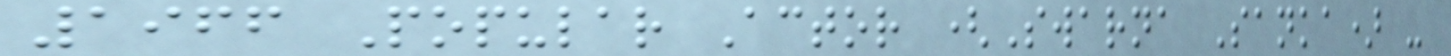1966 Popular Actor (Swarna Sanka) -
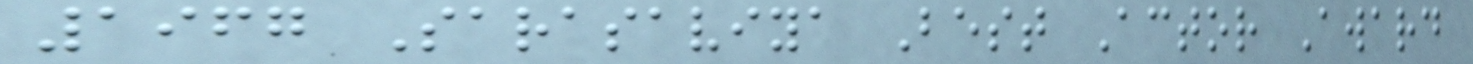1967 Sarasaviya Best Actor Award
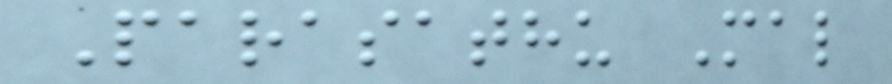Parasathu Mal
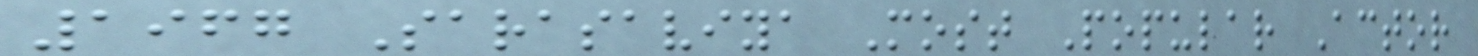1967 Sarasaviya Most Popular Actor
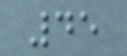45
